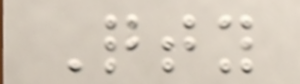Qty
